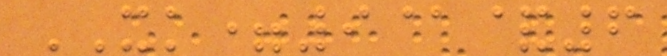XK=9@&6
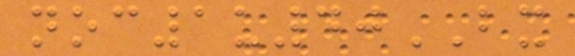noc1u40BX
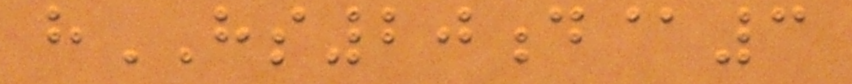hHS20d@3
